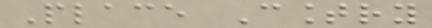Place Country
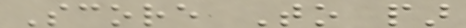Score To par
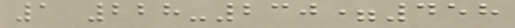1 228-230=458
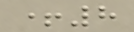+8
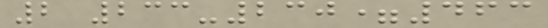2 233-230=463
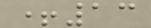+13
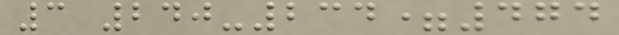3 240-234=474
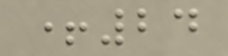+24
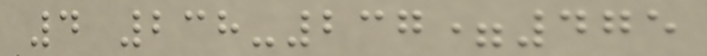4 238-237=475
